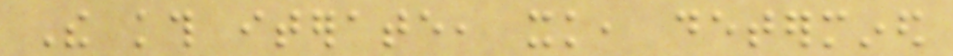The kth iterate, xk, determined
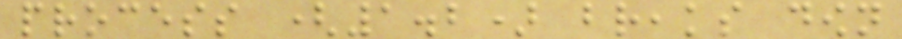process (1.2) breaks down
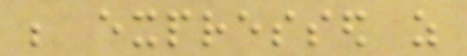be expressed as
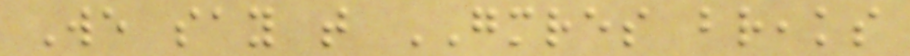We say that GMRES breaks
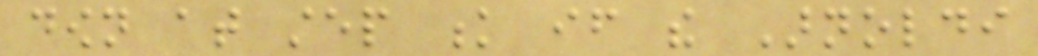down at step k if the Arnoldi
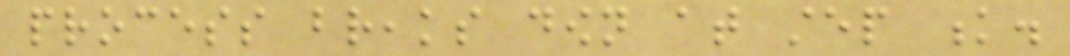process breaks down at step k.
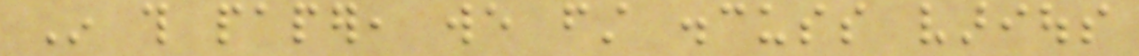In this paper, we first discuss various
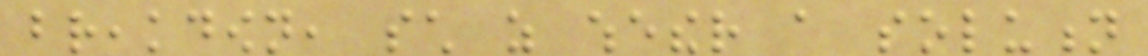breakdown, such as whether a solution
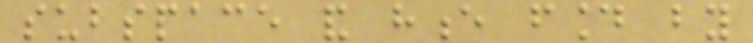subspace and hence found by
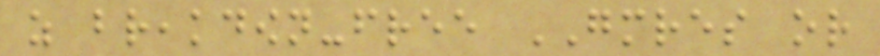as breakdown-free GMRES or
